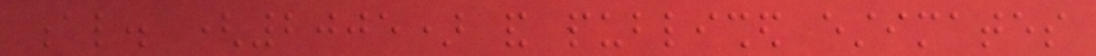al. (2005) and published estimates
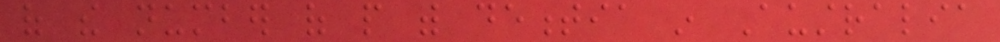of the number of people with dementia in Australia
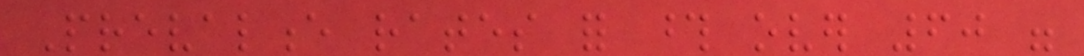Prevalence rates for those over 60 were
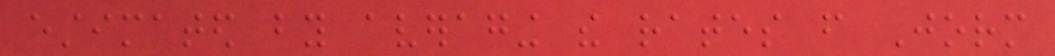estimated by averaging the rates from Jorm
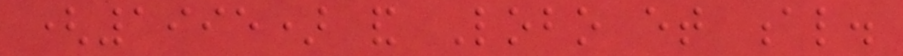(1995) and Lobo et al.
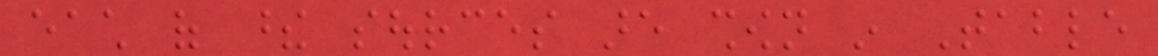each of these sources are shown in Table
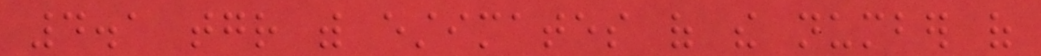4.1 together with estimates of the number of
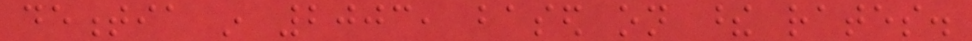dementia in 2003, based on these rates.
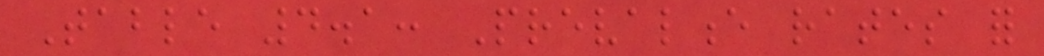Table 4.1: Prevalence rates for
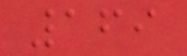169
